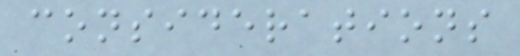considerations
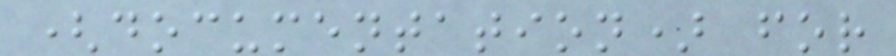(documentation) for
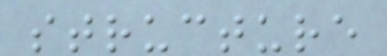structure
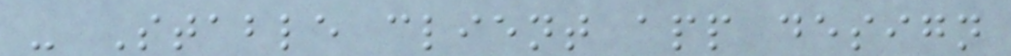- Stable client app design
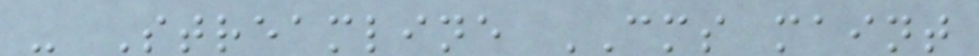- Streamline CMS maint
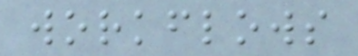workflows
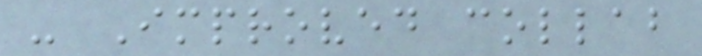- Improved collab
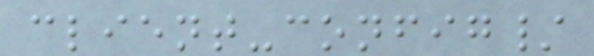client-config/
